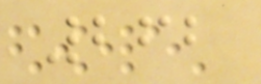262
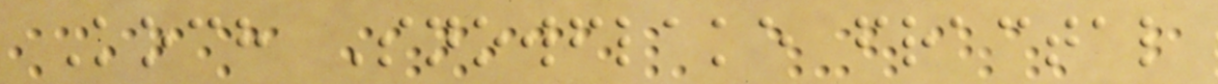Koch Snowflake fractal
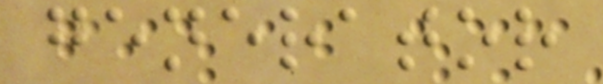generator
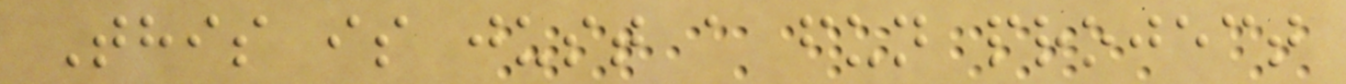This is just a fun project
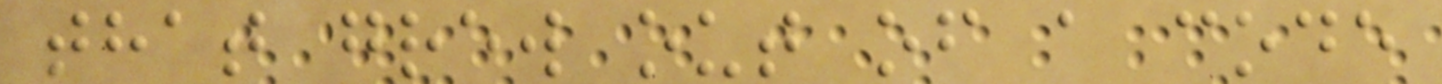that grew out of a code
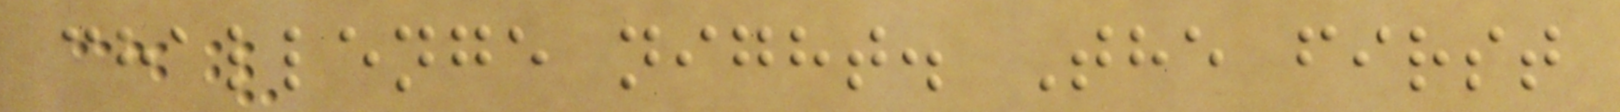challenge night. The first
